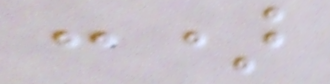:)
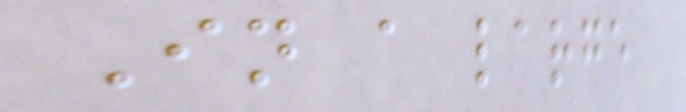In a large
